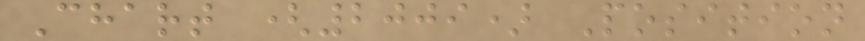Chart (2009) Position
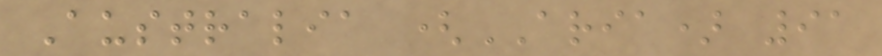Australia (ARIA) 91
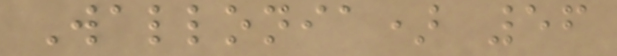Wallonia) 56
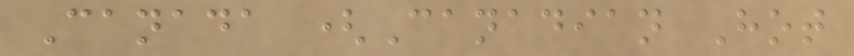Canada (Canadian Hot
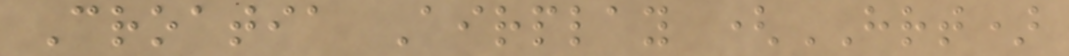Croatia Airplay (HRT)
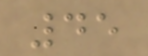45
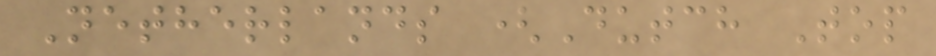Netherlands (Dutch Top
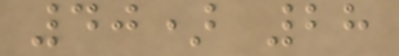40) 28
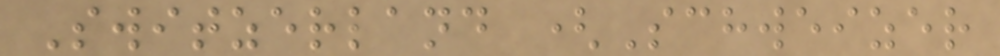Switzerland (Schweizer
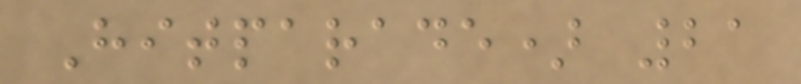Hitparade) 21
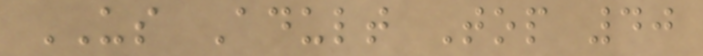US Adult Top 40
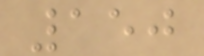150
